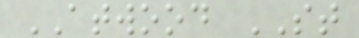ATWOOD ST
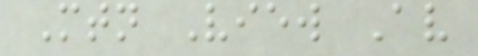Mtn View Av
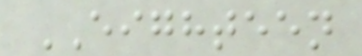EIGHTEEN
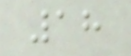18
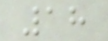18
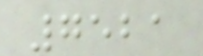7521
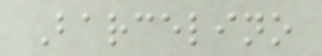Barcelino
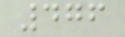476
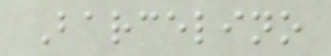Barcelino
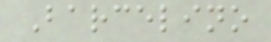Barcelino
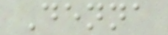Denna
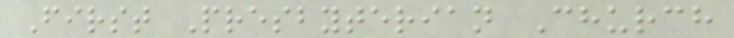First Presbyterian Church
